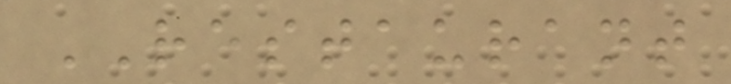RESTAURANT
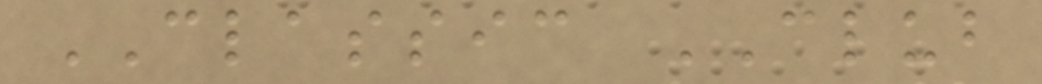CLASSIC CLUB
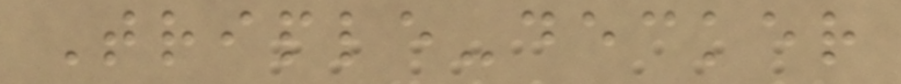Triple-decker
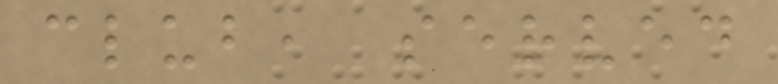club, served
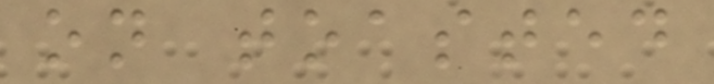on toasted
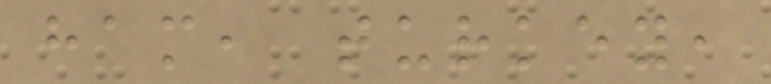ham, turkey,
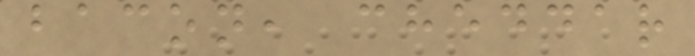bacon, cheddar
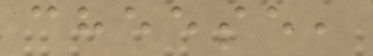cheese,
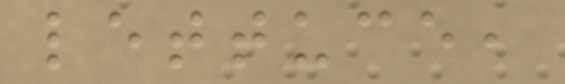lettuce,
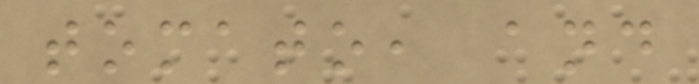tomato, and
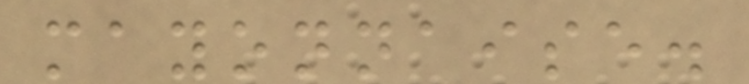mayonnaise.
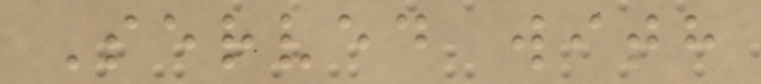Served with
